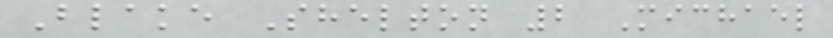Blake Shelton 2 Michael
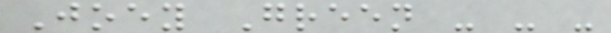Joey Green - - -
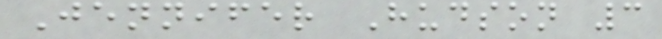Jennifer Hudson 3
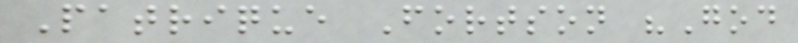Patrique Fortson "God
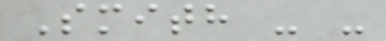Smith - -
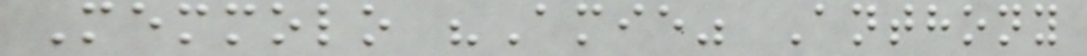Memmolo "Amie" Anthony
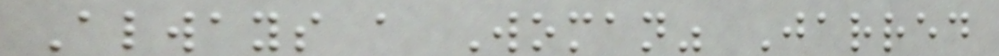Always a Woman" Jarred
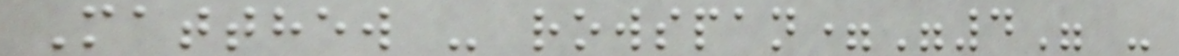Matthew - rowspan="4" -
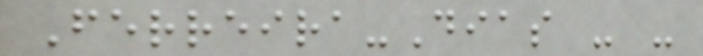Ferreira-Dias - -
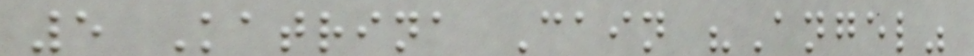5 Katrina Cain "Angel"
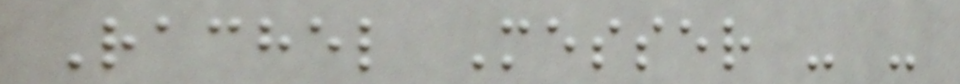Rachel Messer - -
